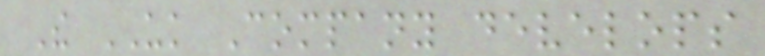The UK Company develops
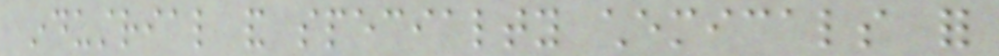industrial and specialty chemicals for
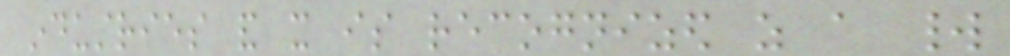industries and it is recognized as a world
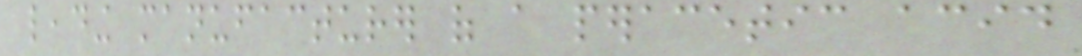leading manufacturer of a peracetic acid
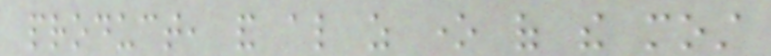product, and also as one of the most
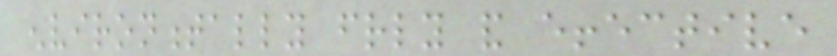environmentally friendly and effective
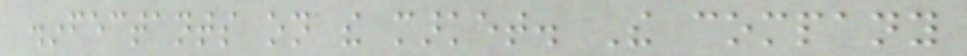disinfectants on the market. The company
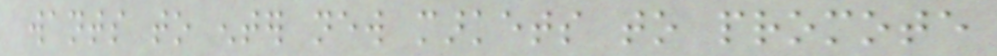wants to enter new markets to promote
